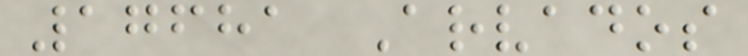17681 Arvados
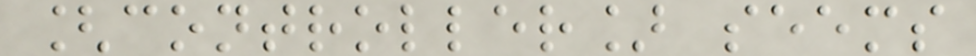[controller] seems
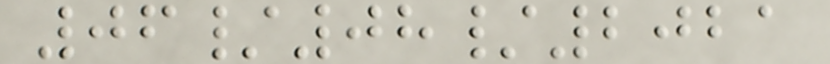06/08/2021
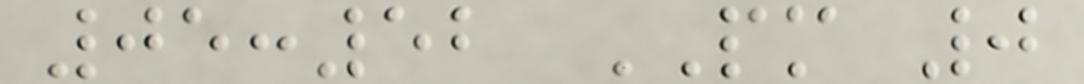05:52 PM 0
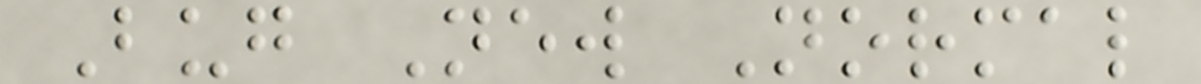Bug New Normal
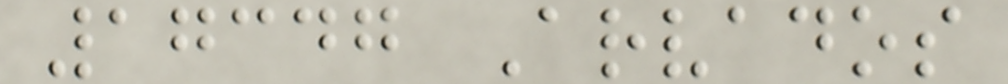17347 Arvados
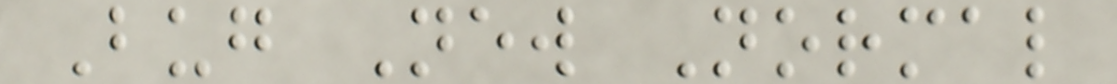Bug New Normal
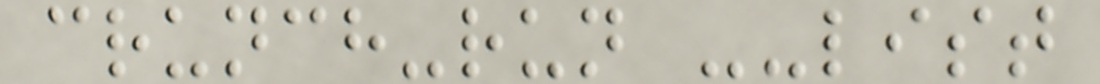crunch-run --list
